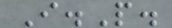I.P.
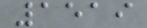1519
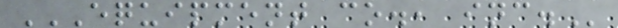EQUIPMENT CO., INC.
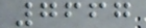7667
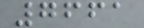7661
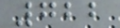722
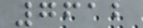7612
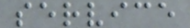service
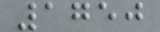1750
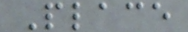Place
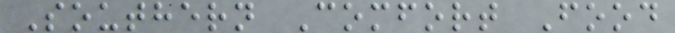Southern Comfort Food
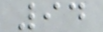94
